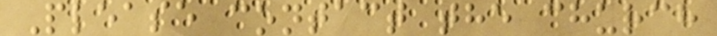Please contact the church
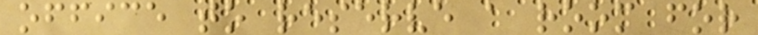office to reserve a room for
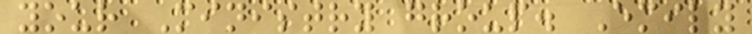your Ministry group. Emily
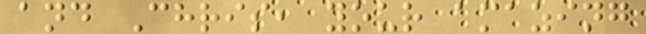and Chris, your amazing
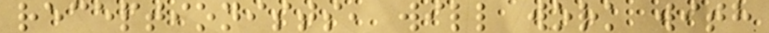receptionists, will work with
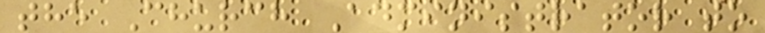the Church Administrator to
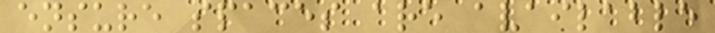ensure spaces are available
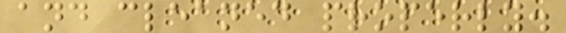and cleaned properly.
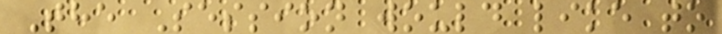The Session would like to
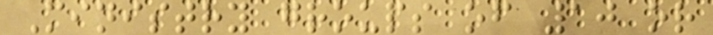Ministry groups of 10 or
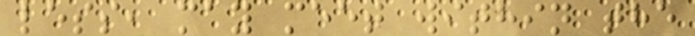less, may meet within the
